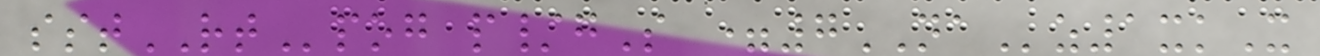sstRTpog p/gS =7NAz1xkX
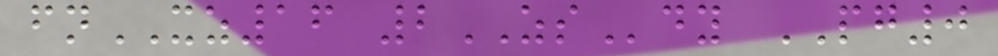fnXZ16 2ZSdy PG0
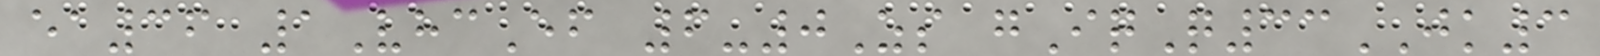ea36 1VhcEf 6-0Zs gIqQ33JK3
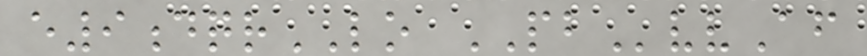e9dqrLO PBvvAf
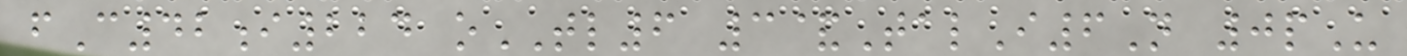fC42i224 oTL6 3&TalI6N 0pU
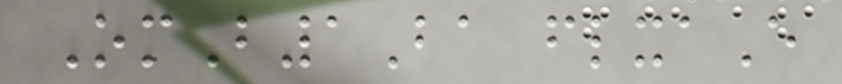OmB1Ba flxaE
